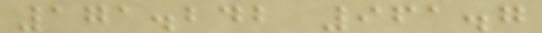171.242 961.7
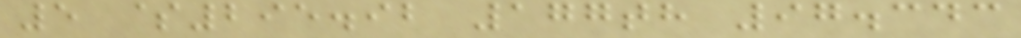5 $295.92 177th 97.343
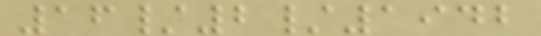16/2/1942
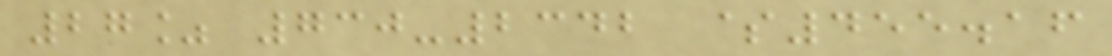27% 730-2342 $455.16
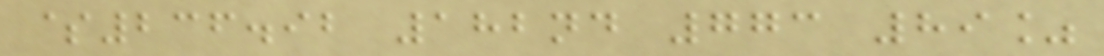$236.92 182nd 773 89%
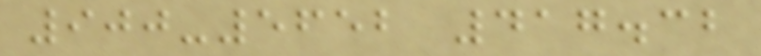900-5652 417.32
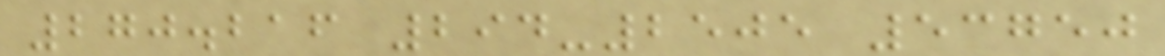270.216 294-2505 53750
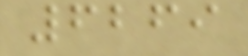6269
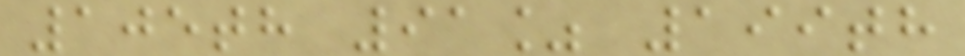105th 91% 199th
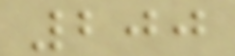200
